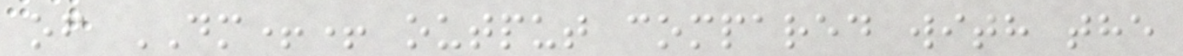of DM++ output compared with the
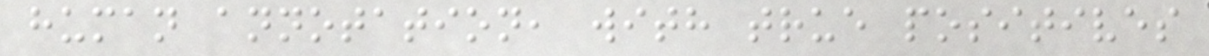human annotation, with true positives
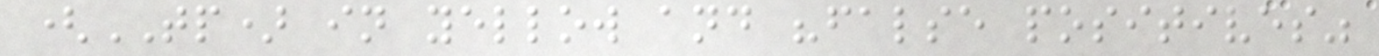(TP) in yellow and "false positives"
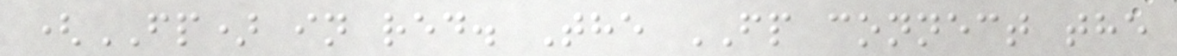(FP) in red. The FP connect the
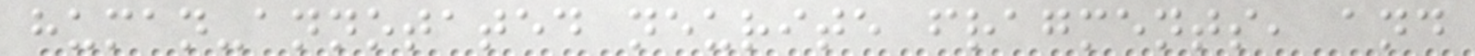human-annotated neurite fragments, and
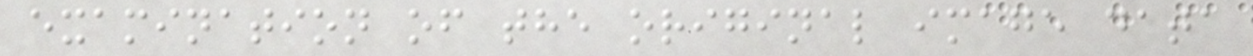examination of the original image data
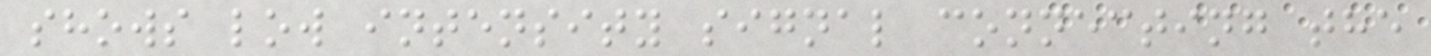shows low intensity signal connecting the
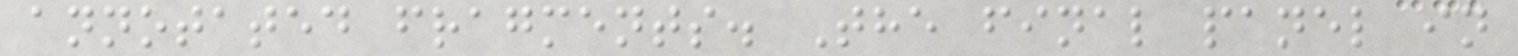annotated fragments. The final panel in
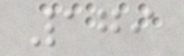179
